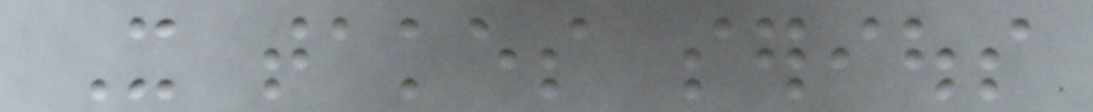It takes serious
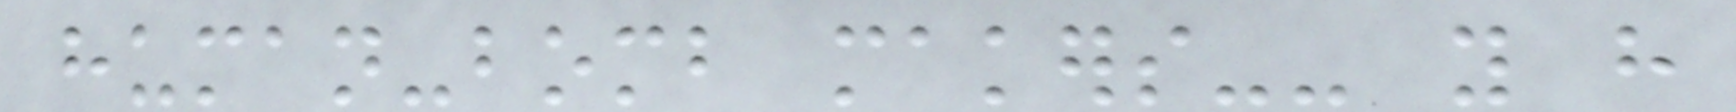human-bomb makers-- you have
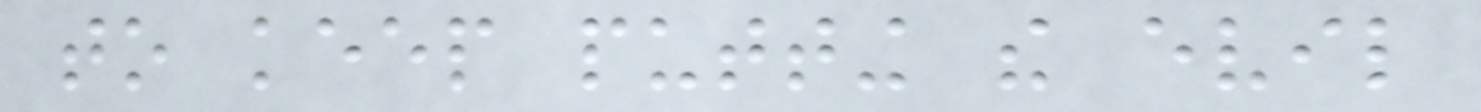to keep putting the evil
